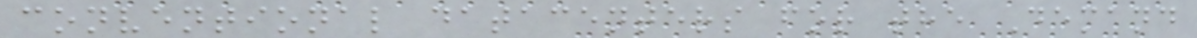conventional datacenters for the Demand
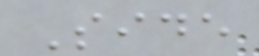Side
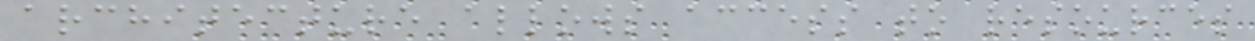architecture allows access to resources
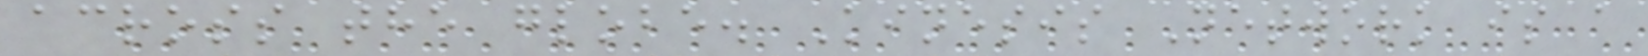across the globe. Kinesis Network is a
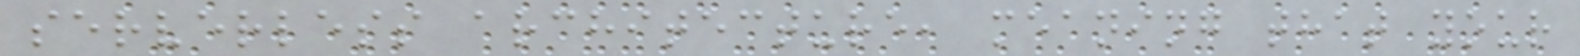serverless architecture, meaning that your
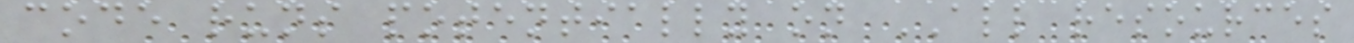code runs potentially on ALL resources
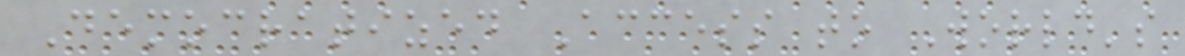Democratized Access to World's
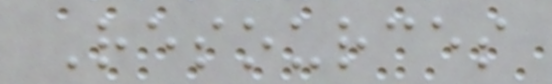Resources
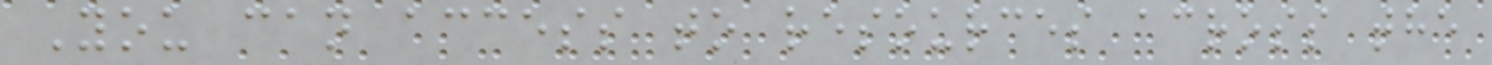You can access to resources across the
